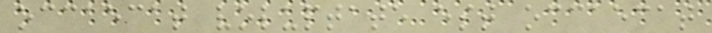occaecat voluptate est occaecat
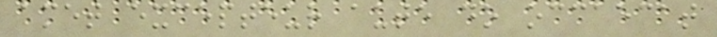amet excepteur aute do occaecat
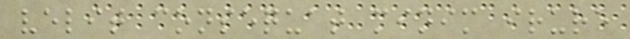velit consequat minim irure
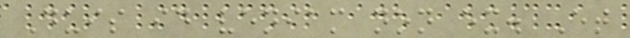Duis id veniam non ex. Et
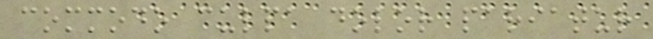commodo culpa dolor pariatur
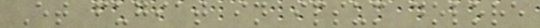Et fugiat in ipsum dolore
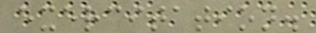exercitation.
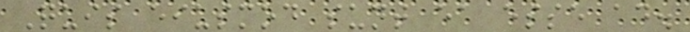Quis eiusmod sunt ea esse ad.
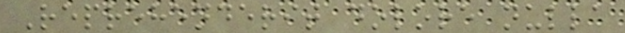Reprehenderit dolore nulla
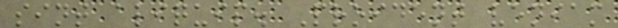sint aliquip. Proident veniam
